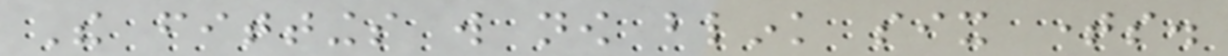The fittings will now blink six times.
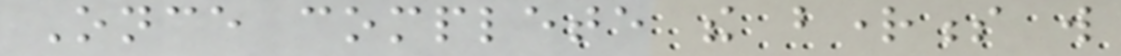Once complete the brightness will
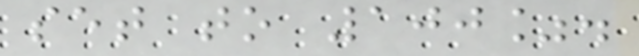set to 100%.
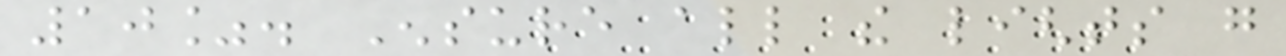10%. Ensure all the lights go
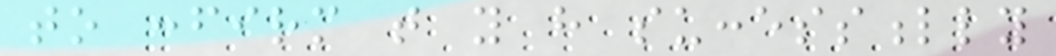to confirm that you have successfully
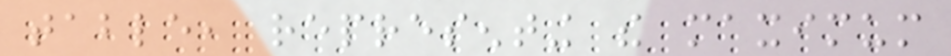table, representing the maximum
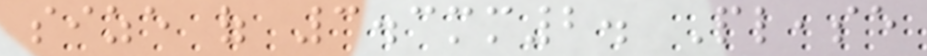size of 3.3mm2. Please
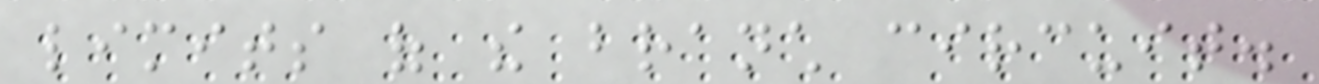limits of the branch circuit.
